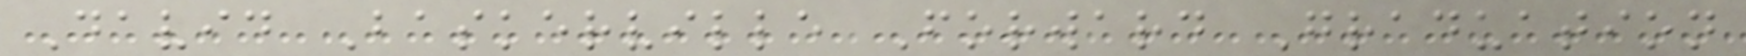David Baskerville Forward Graduation
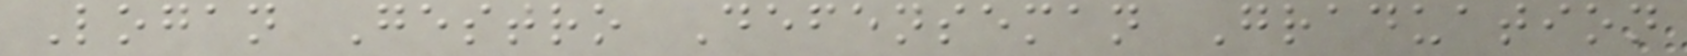Logan Gestro Defenseman Graduation
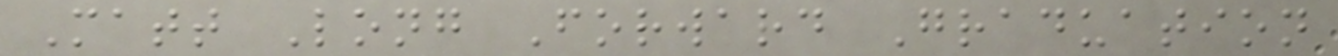Matt Long Forward Graduation
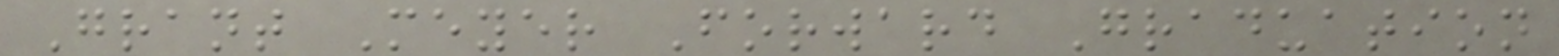Grant Meyer Forward Graduation
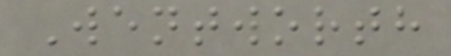Wentworth
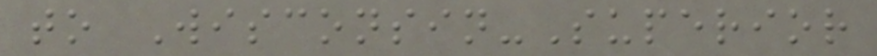to Wisconsin-Superior
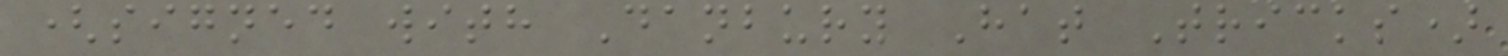(signed with Danbury Hat Tricks)
